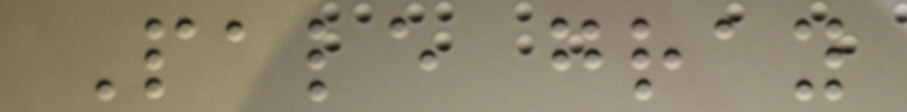Pale gray
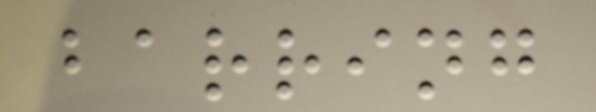barring
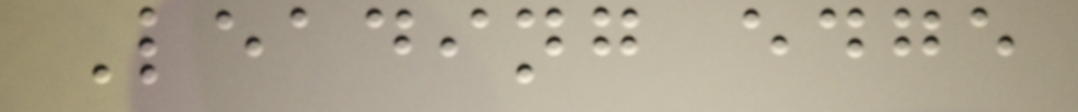Leading edge
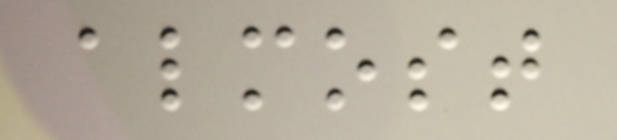almost
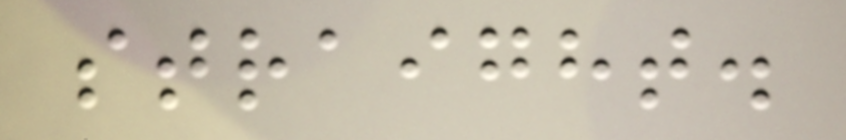straight.
